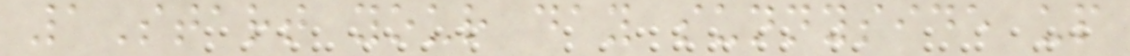1Start your day sunnyside up
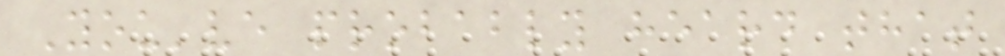You've probably heard that
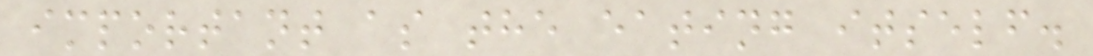important as the eating itself.
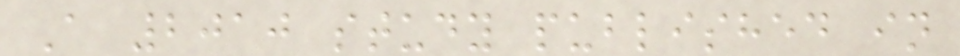A 2010 study published in
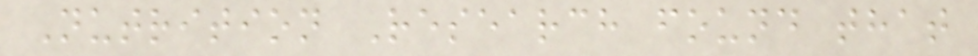Nutrition Research found that
